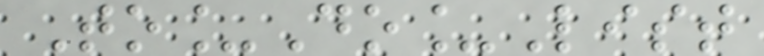To_Do_List
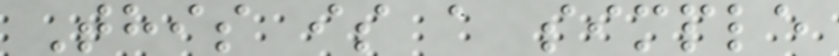This is a simple
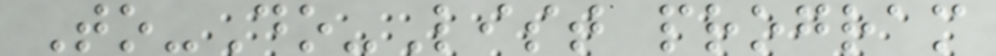To-Do-List program
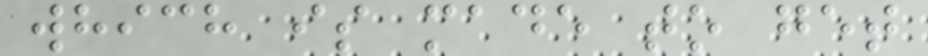which is made to get
